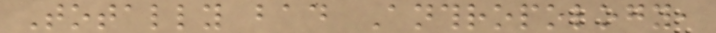Totally bad Anthropology,
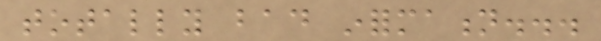totally bad information...
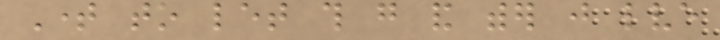Time to let this go and wither just lve
